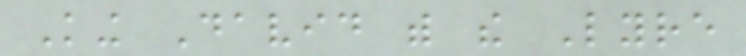King David with the Lyre
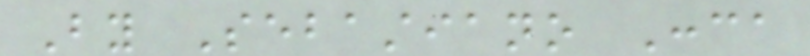By Sebastiano Conca
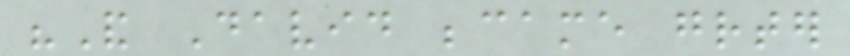"And David became greater
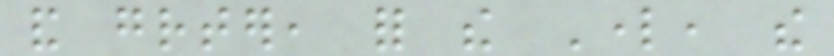and greater, for the Lord, the
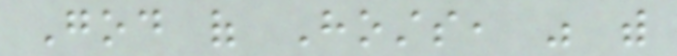God of Hosts, was with
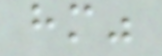him"
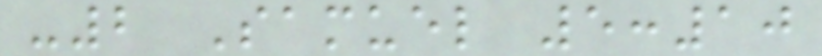-2 Samuel 5:10
